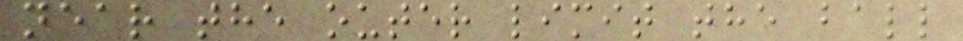near the outer limit the ball
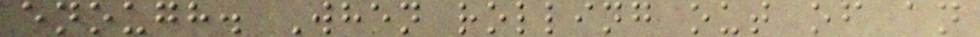enough. When rolling out of an
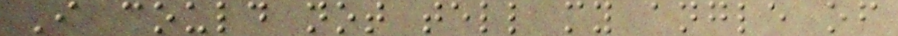I could not tell my angle of
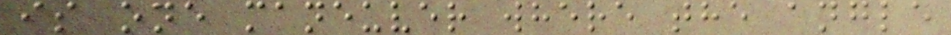is one maneuver where the angle
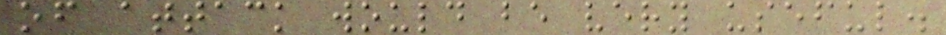of attack would be very useful.
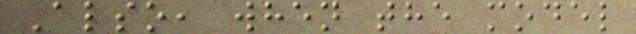Also, when the model
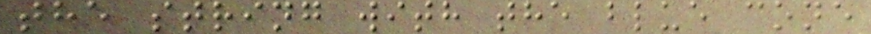the string with the blue cone
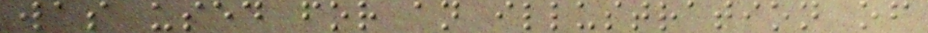was used for an illustration of
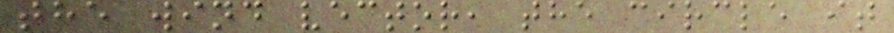the wind vector, the circle it
